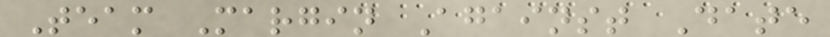Team Margin Against Date
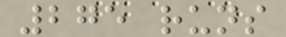275 runs
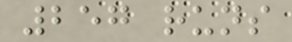257 runs
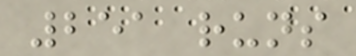251 runs
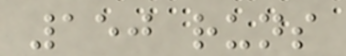150 runs
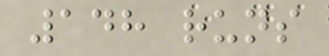148 runs
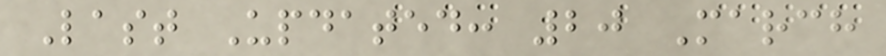Last Updated: 20 March
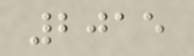2015
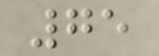75
